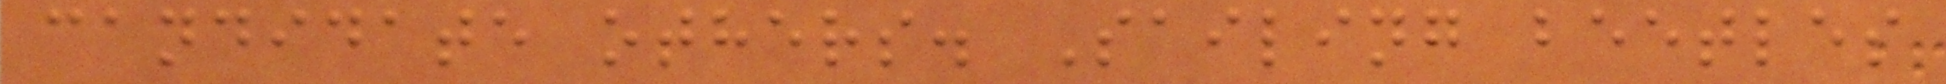candidate others. Sailing beetles
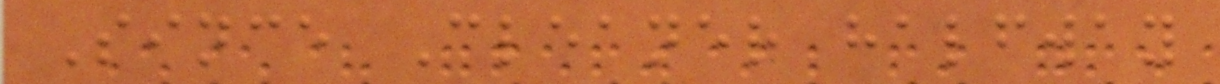Since Cleaner halfway
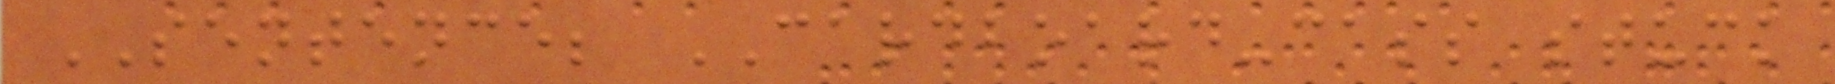SENTENCE; CARDBOARD-cass stuck
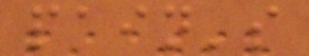pain's
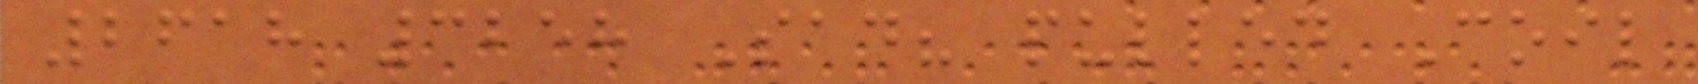2618 3258 Sad? pulled Coil
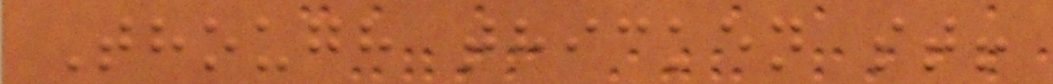Though thicken st!
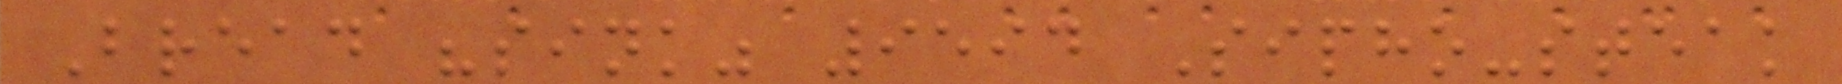Bread "sink" 9594 Sipho-steak
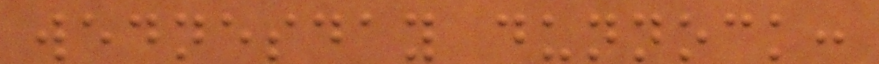wednesday dunnock:
